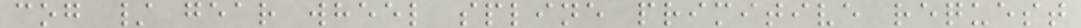cog / gear wheel spline primitive request
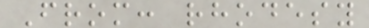From: rhodesy
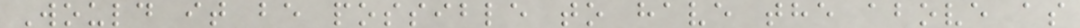Would it be possible to have the above as
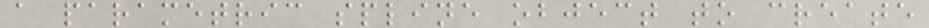a parametric spline object to create
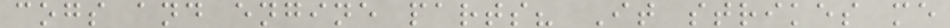cogs and engine parts? It strikes me
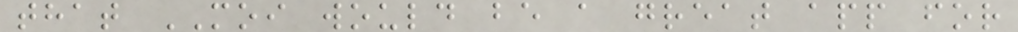that MOI would be a great app for
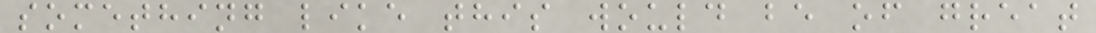something like this would be of great
